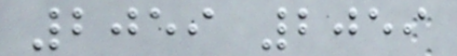2059 2059
